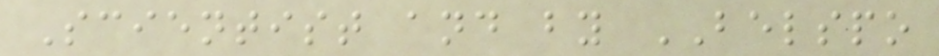Scientist and by BELSPO
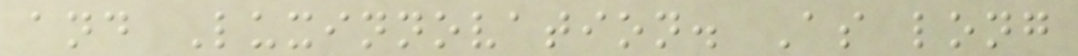and Luxinnovation. As long
